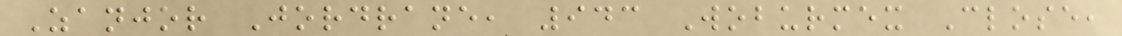Zanjor Jordrane, 943 Woburmex Close,
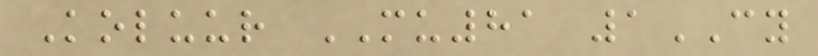Koluur MU81 1CY
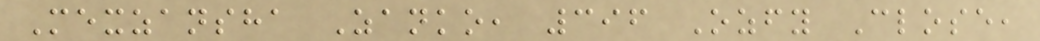Mexzansha Zanko, 396 Ozfy Close,
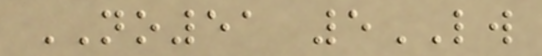NO51 5LW
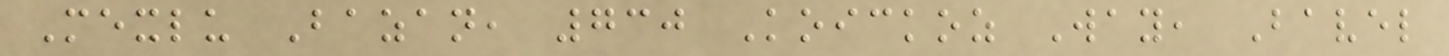Mexlu Bazan, 730 Koickoz Way, Bavel
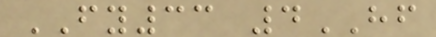FY33 4HF
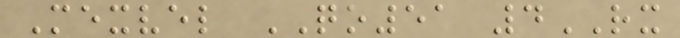Mexvel QO51 4RX
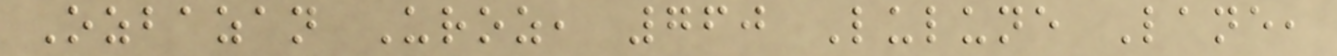Ozbazan Uroz, 760 Lulune Lane,
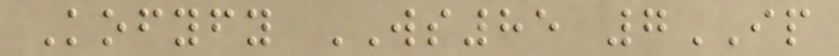Kofyfy WS85 7IP
